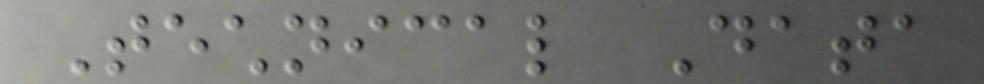Technical Data
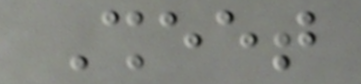Sheet
